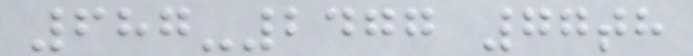687-2477 77th
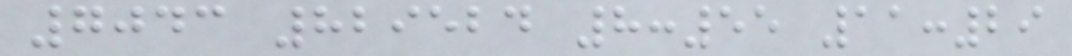7043 829524 8:55 11:29
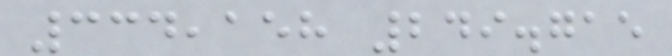334,158 249.715
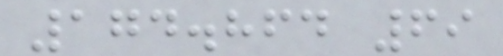174.864 69
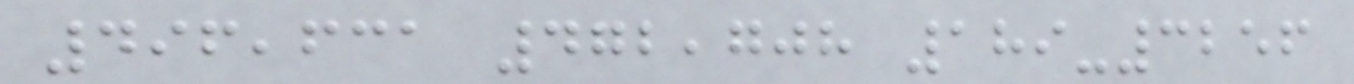496,631 472,708 189-3256
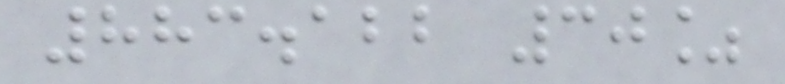883.122 30%
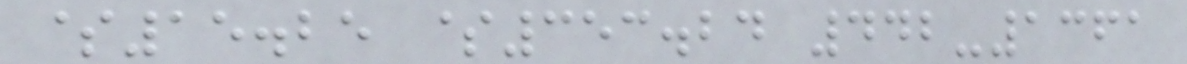$15.25 $353.24 442-1361
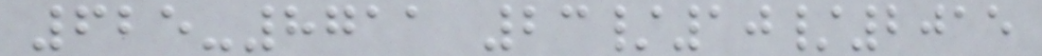625-8711 23/10/2015
